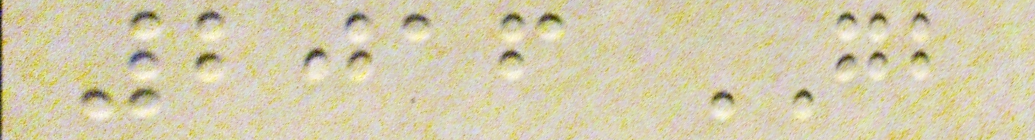2016 GB
